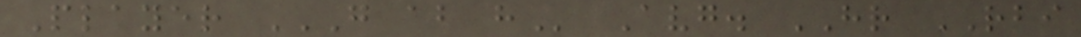Player G AB H Avg. HR RBI
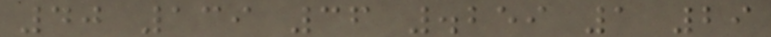40 139 36 .259 1 29
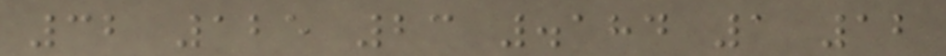32 125 23 .184 1 12
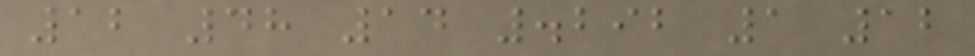12 48 14 .292 1 12
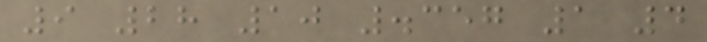9 28 10 .357 1 4
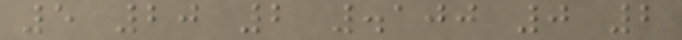5 20 2 .100 0 2
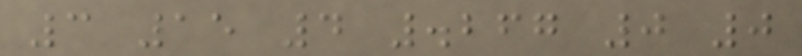3 15 4 .267 0 0
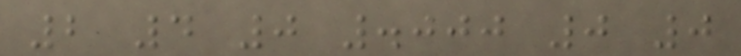2 4 0 .000 0 0
